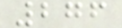276
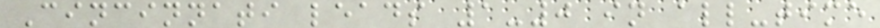Cincinnati leads 1-0 in all-time
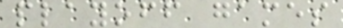playoff games
